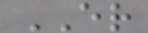ER
